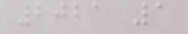2021 1
